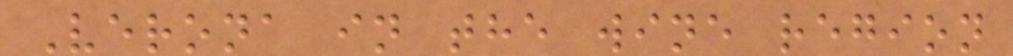Verona in the wine region
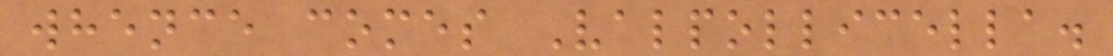whence comes Valpollicella.
